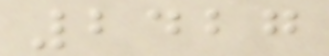2427
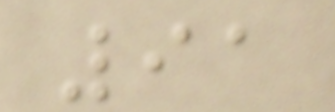91
